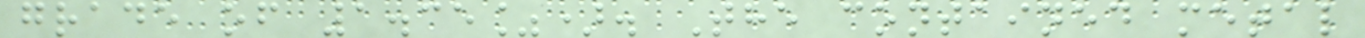grade of 1.35%). The contained metal
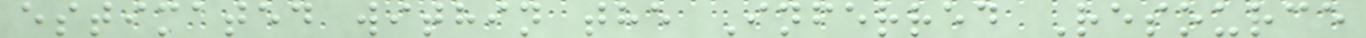estimated within the Inferred Resource
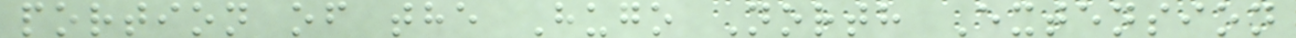portion of the Hugo North Extension
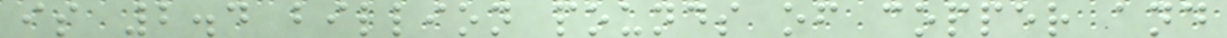is 2.4 billion pounds of copper and
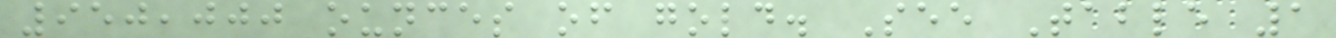950,000 ounces of gold. See Table 1
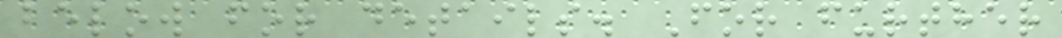below for details. For further
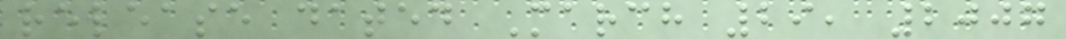release dated March 29, 2007
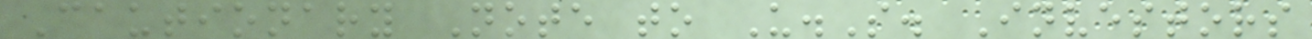Cautionary Note to U.S. Investors
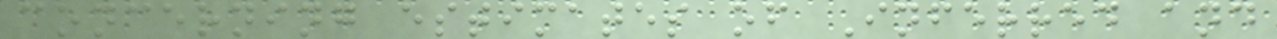concerning estimates of Inferred and
